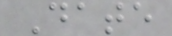Date
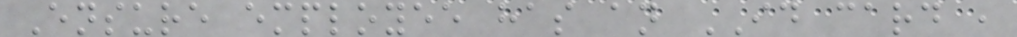Ensure employee has an ID card ,
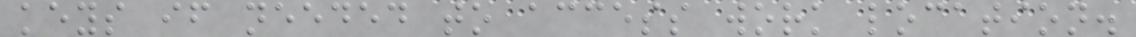keys if needed to access work location.
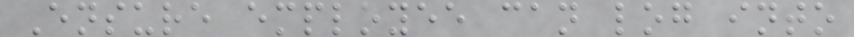Ensure employee can log into
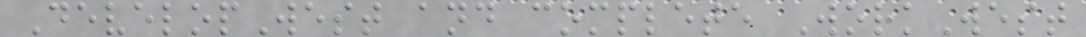DevelopWest and complete WorkWest
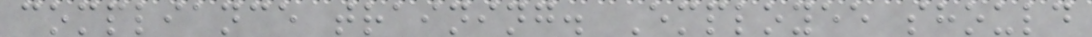compliance training. Employee should
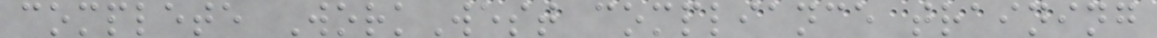complete WorkWest compliance training
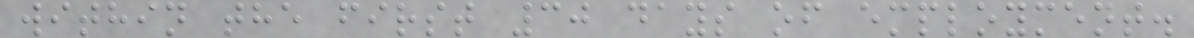within the first 30 days of employment.
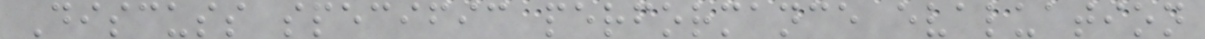Discuss specific performance evaluation
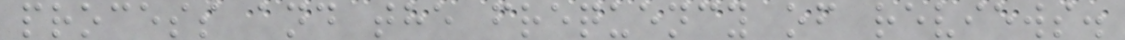process and the frequency of reviews.
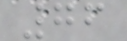76
